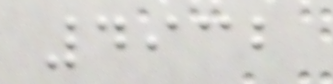4932
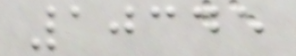10345
